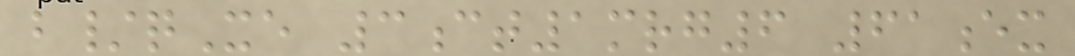b/qXe 3ct1mrg6 61ex
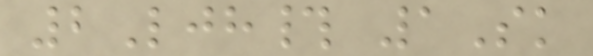2Ljh# 1Sk
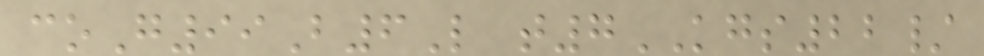coG99B6L t7KGS22/
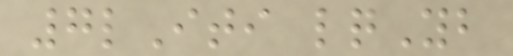7lIti lqYb
